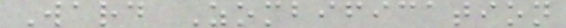Ward Zombification
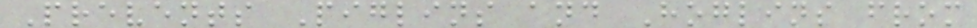Prevents Piglins and Hoglins from
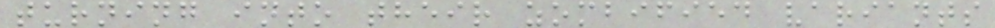turning into their zombified variants
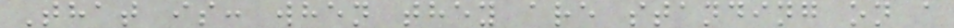That is: when they are standing on a
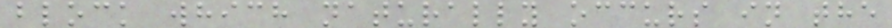block which naturally occurs in the
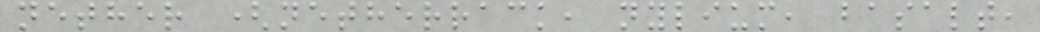nether (netherrack, nylium, basalt,
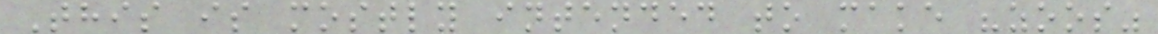This is mostly intended to make "zoos"
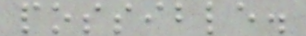possible.
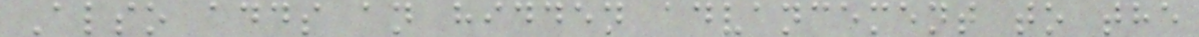Also adds an hidden advancement to the
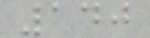140
